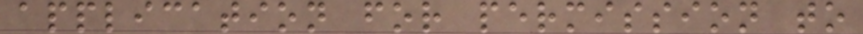application for permission to
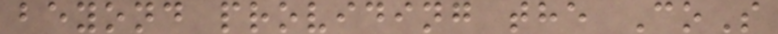beyond providing the CoS
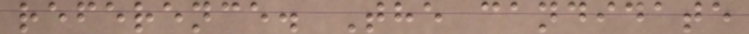reference. The candidate
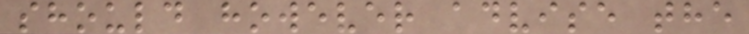should however advise the
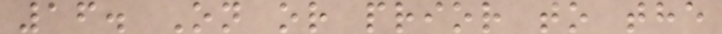16. On or prior to the
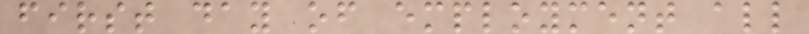first day of employment all
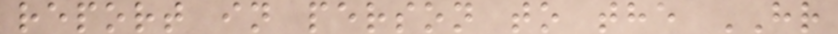report in person to the HR
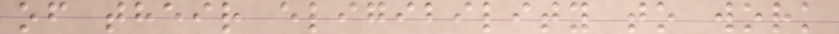of their eligibility to work
